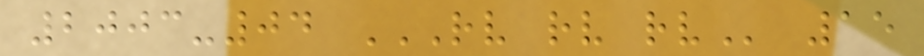2003-04 RV RV RV 15
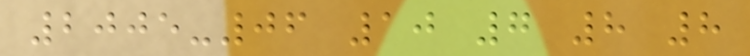2005-06 10 7 8 8
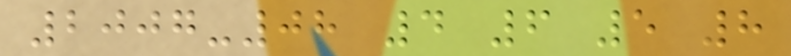2007-08 4 6 5 8
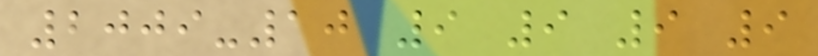2009-10 9 9 9 9
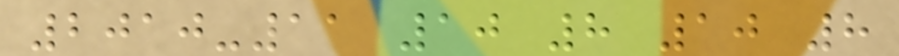2010-11 10 8 10 8
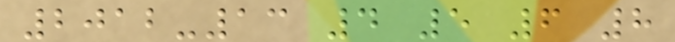2012-13 4 5 6 8
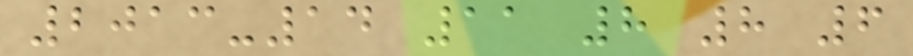2013-14 11 8 8 6
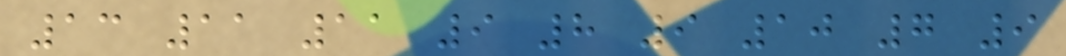13 11 11 9 8 9 10 7 9
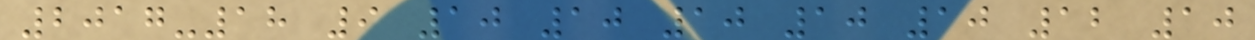2017-18 9 10 10 10 10 10 12 10
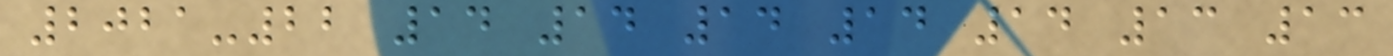2021-22 14 14 14 14 14 13 13
